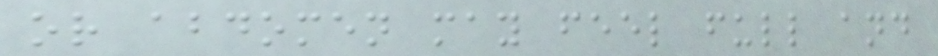or abdomen may feel full and
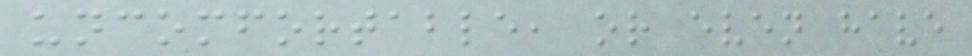uncomfortable, or even have
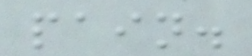pain.
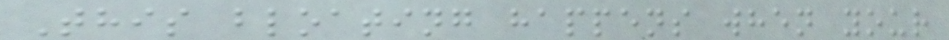This bloating happens when your
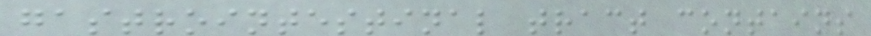gastrointestinal tract contains
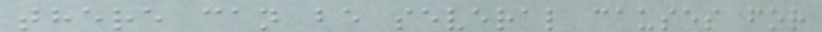there can be several causes for
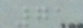71
